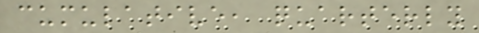cumulative, quarterly
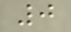0
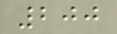200
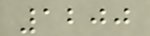1200
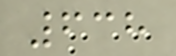638
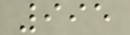995
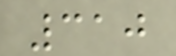310
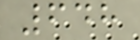648
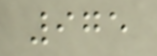975
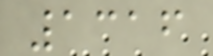1316
